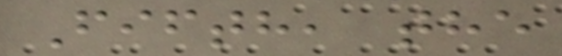Fifth, the
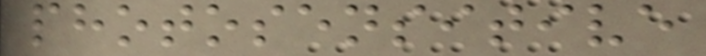photosensitive
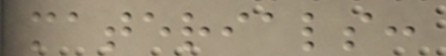materials:
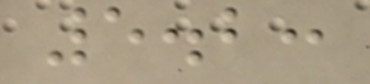5.2:
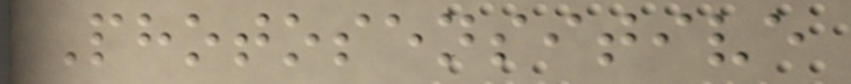Photosensitive
